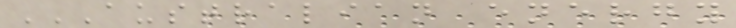AUSTRALIAN ENERGY
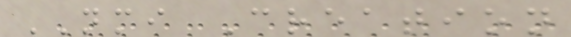NMI Creation
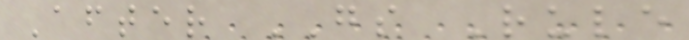After GS Rule
